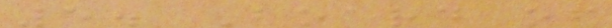5. Board of
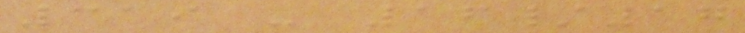319 - 16/17
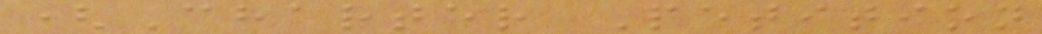(Charter Petition
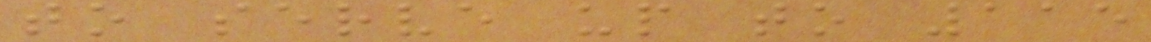to serve up to 115
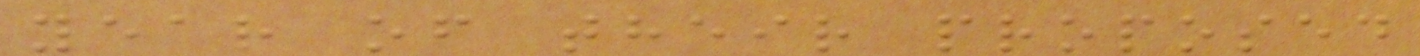year of their proposed
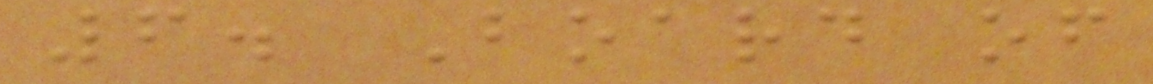6. Board of
